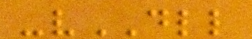-vDLL
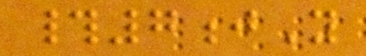#7jY
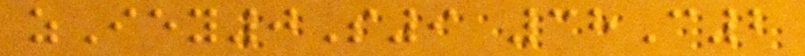zIey0S9 38C2
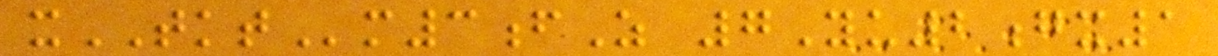xTKTm3fZ 7Yu2gx1
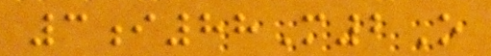3i88M2O
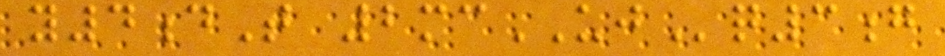y4dT 2mcUJq3g
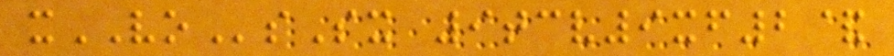xVOsSx 9tcv9xf2&
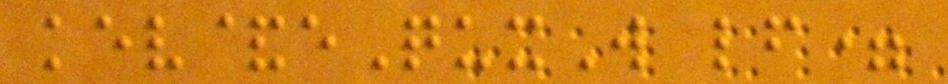kev&eQuxW lf=
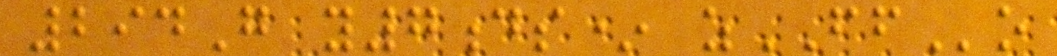294G y7ds* zFFo
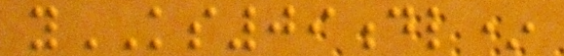yKS09dl*
